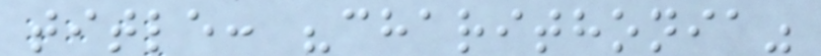title: "charithonia"
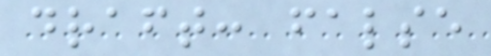draft: false
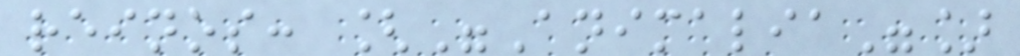reinos: ["Animalia"]
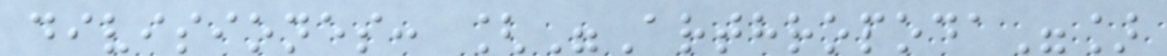divisiones: ["Arthropoda"]
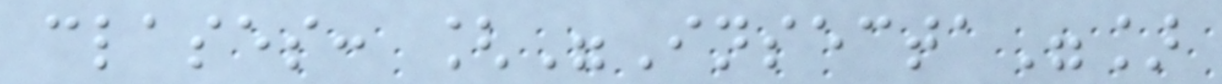clases: ["Insecta"]
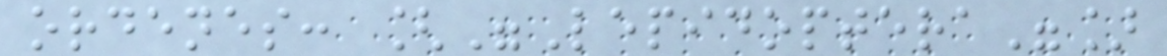ordenes: ["Lepidoptera"]
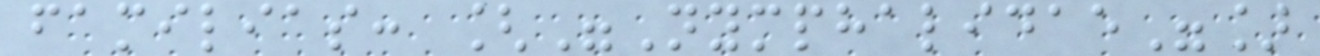familias: ["Nymphalidae"]
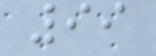99
